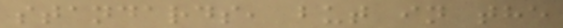standards, but in the
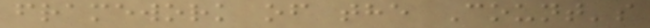framework of the Count's
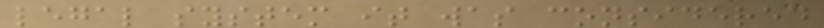legal system it was considered
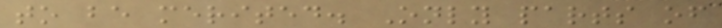to be merited. Only parts of
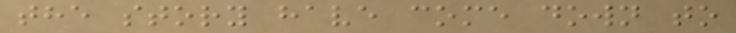the story have come down to
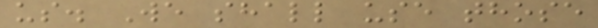us. We shall use those
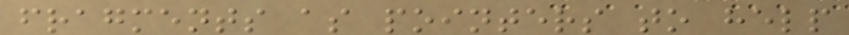fragments as pointers to help
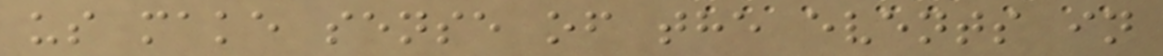us make sense of the events in
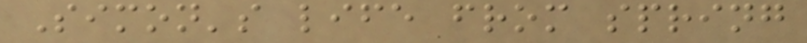Simon's life from spring
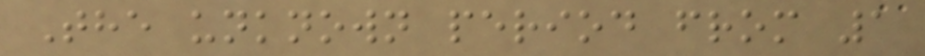The unknown period from 1
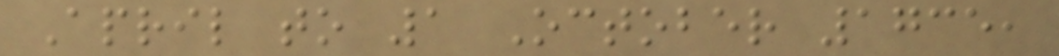April to 1 October 1735,
